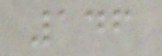146
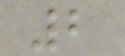2
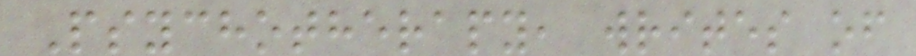Psychotherapy, writes of
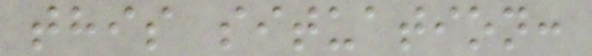this situation:
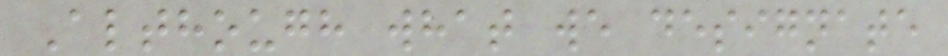Although what we designate
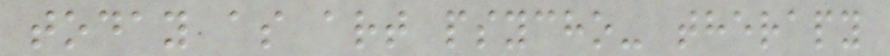today as art psycho- therapy
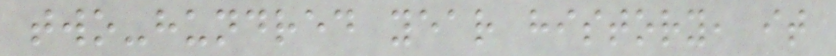two-hundred year history, it
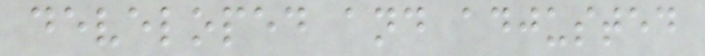developed and adjusted
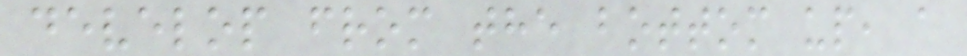develop from the bottom up, a
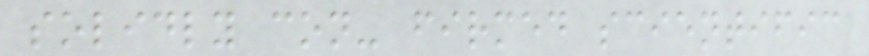solidly con- firmed scientific
